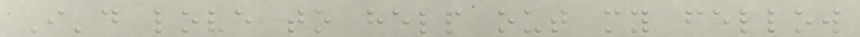I'd love to help out my fellow
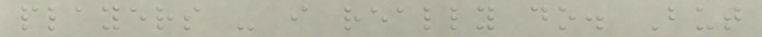players - i really do. But
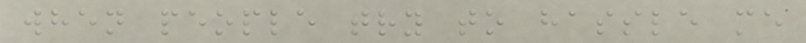when people try to hassle me
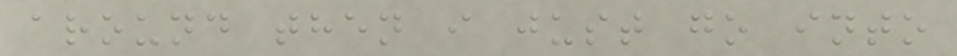around then i just go into
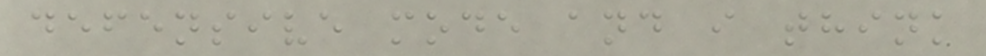defensive mode and i think
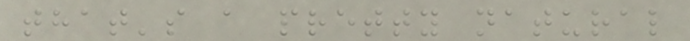that's a pretty natural
